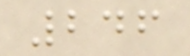246
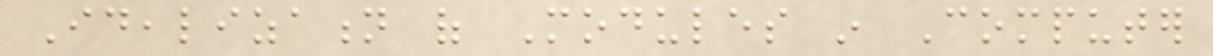Idealization of Modules in Computer
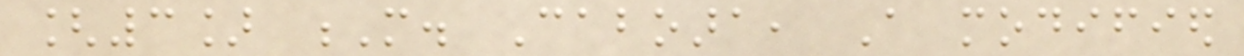[3] M. Caboara, A modified
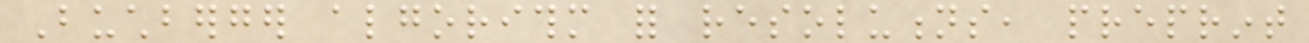Buchberger algorithm for resolutions, preprint
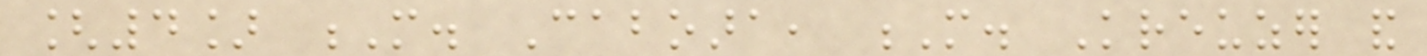[4] M. Caboara, M. Kreuzer and
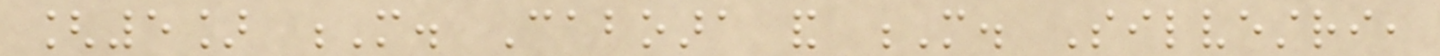[5] M. Caboara and M. Silvestri,
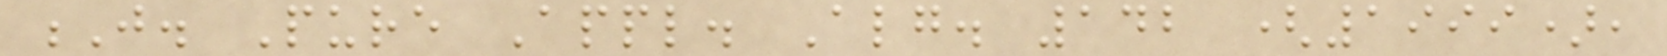J. Pure Appl. Alg. 142 (1999),
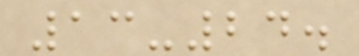13-24.
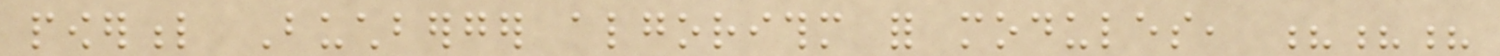powerful Buchberger algorithm for modules, ???
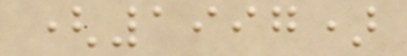(1997)
